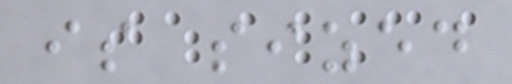is sized
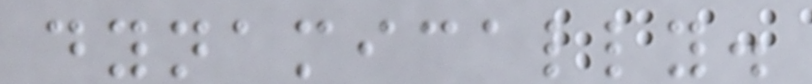dynamically.
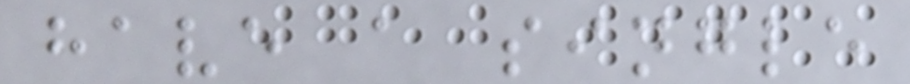have a single
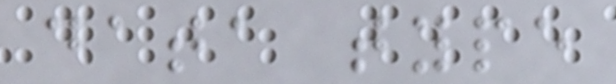data type
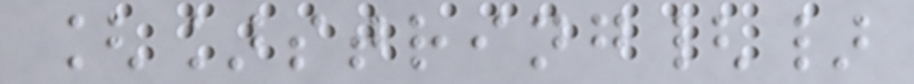[]string{}
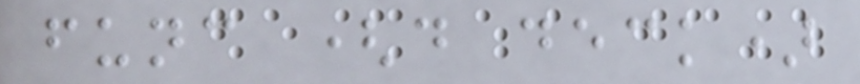func (d deck)
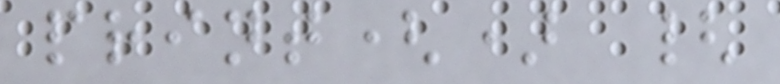print() {
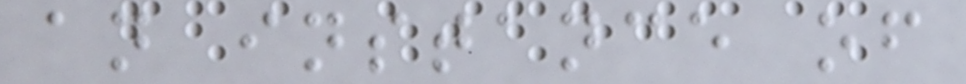an instance of
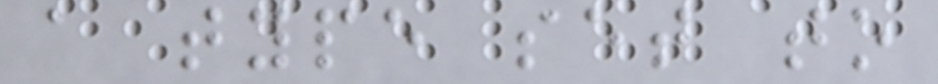a type set to
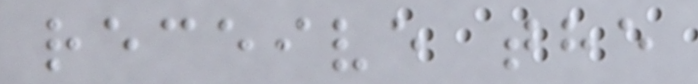receive the
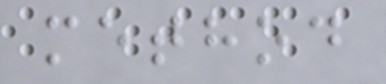method
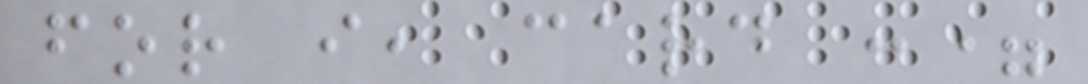for i, card :=
